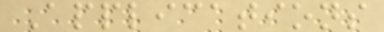Applications
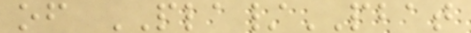of PLA/PBAT
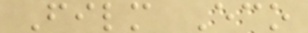Film Eco
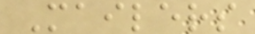Mailers
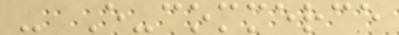- E-commerce
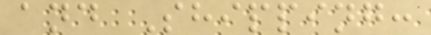and Shipping:
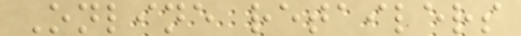Online retailers
